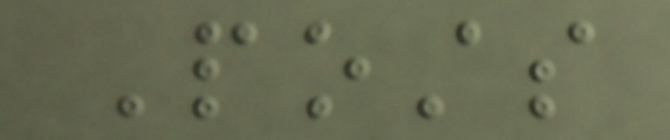Posts
